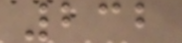232
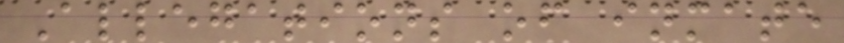Allegations of inmate
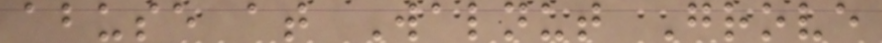abuse at Walnut Grove
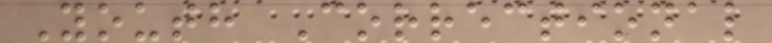Youth Correctional
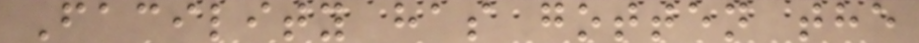Facility has gotten the
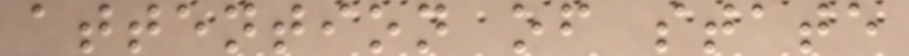attention of state
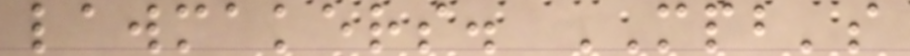lawmakers. MPB's
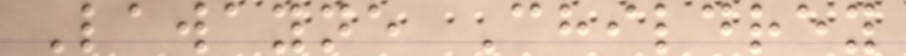Lawayne Childrey
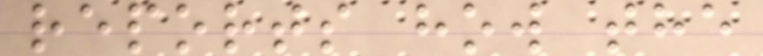reports how the
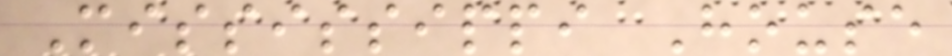Mississippi House
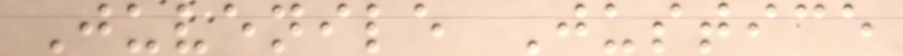Juvenile Justice
